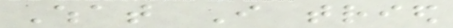What I tried
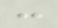:
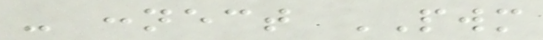- connect PWM
